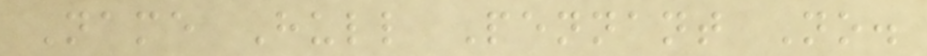Name Hull Pennant No.
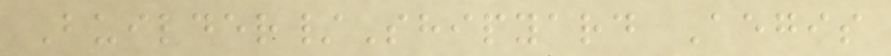Builder/Shipyard Aegis
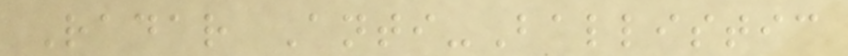Radar Anti-Ballistic
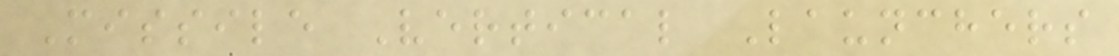Missile Vertical Launchers
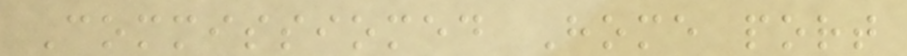Commissiomed Home port
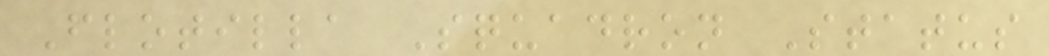Flotilla Squadron Status
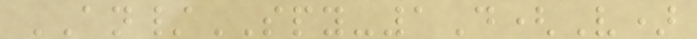AN/SPY-1D(V)
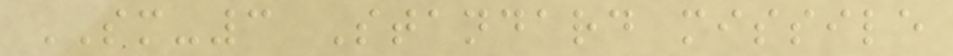SM-3 Standard missile
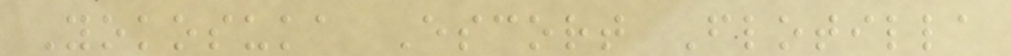Yokosuka Escort Flotilla
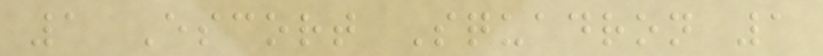1 Escort Squadron 1
